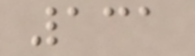131
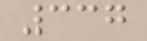337
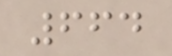664
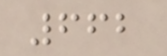662
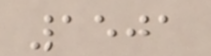1501
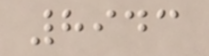8943
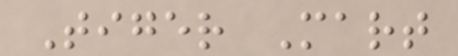Tiger Mart
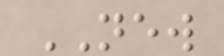NEW
